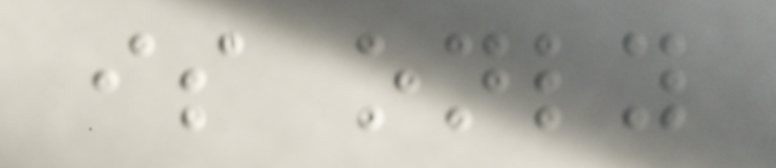is only
